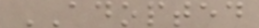ADOPTED
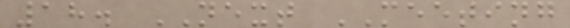18. NEXT MEETING
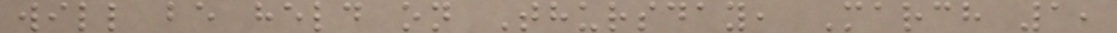will be held on Thursday, March 1,
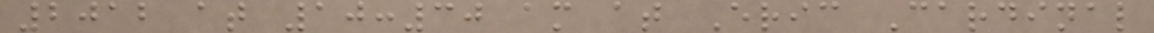2012 at 10:30 am at Eric Cardinal
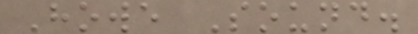Howe Sound.
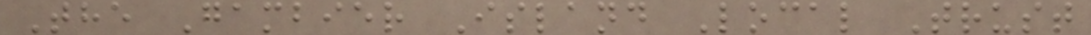The Gambier Island Local Trust
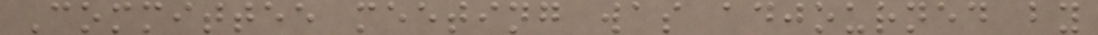Committee meeting was adjourned by
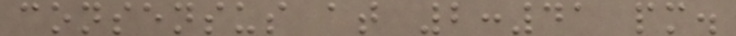consensus at 2:41 pm.
